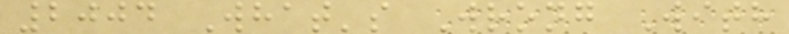2004 What's Wrong With
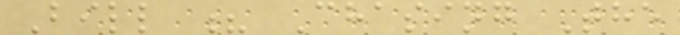Bill ? Chasing The
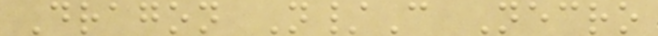Dragon N/C Necro
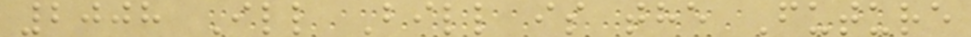2008 Ill Bill is the Future
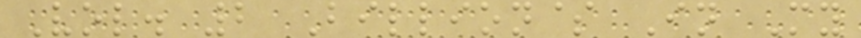Vol. 2 Billion$ In My
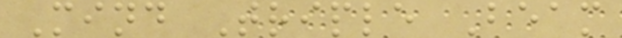Mind Triple Beam
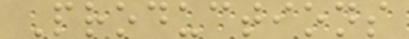Productions
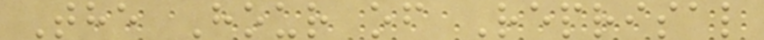The Hour of Reprisal
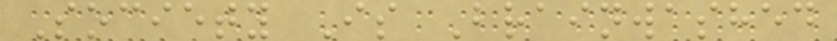Society Is Brainwashed
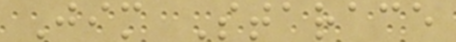Jim Starace
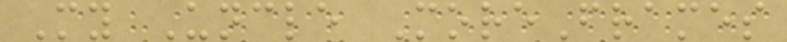My Uncle MoreFrames
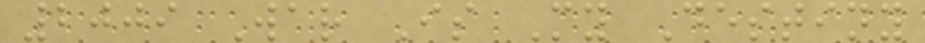2009 War Is My Destiny
